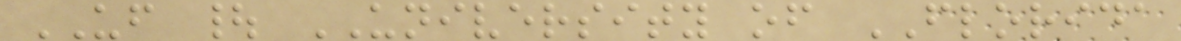UF | UNIVERSITY of FLORIDA
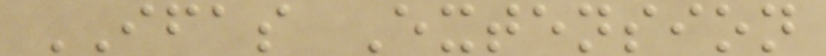IFAS Extension
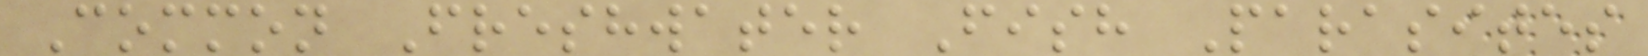Common Freshwater Fish Parasites
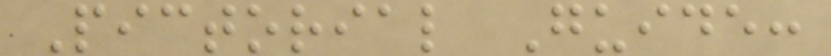Pictorial Guide:
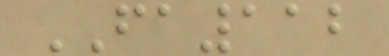FA112
